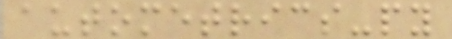autometrics-py
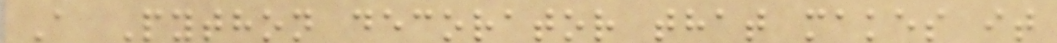A Python decorator that makes it
